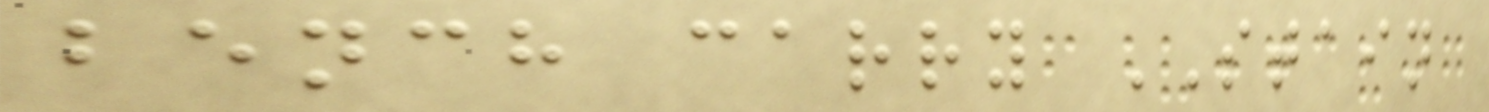bench carry STAIN
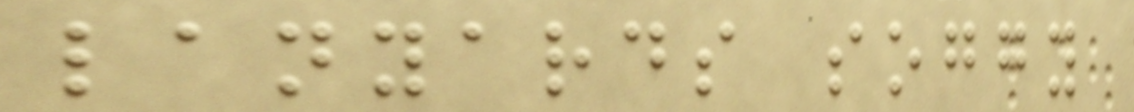lanyards soggy
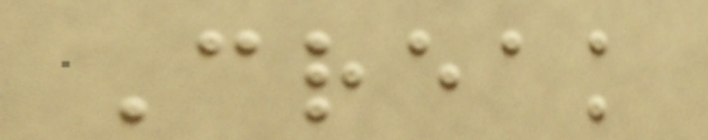Creak
